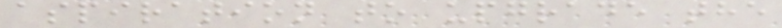aspiration to upgrade the
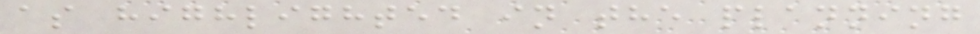as highlighted in the planning
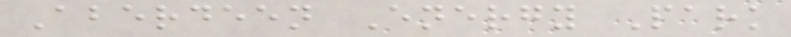Aberdeen Energy Park
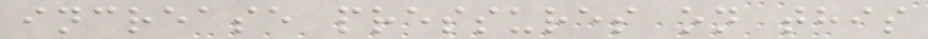increase pressures on this
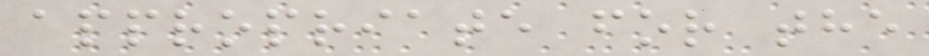appropriate for the
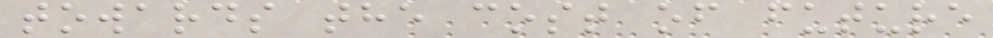towards the cost of future
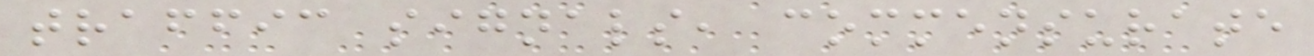traffic signals, commensurate
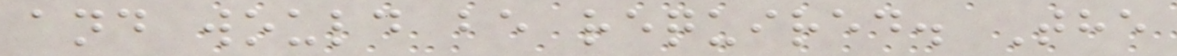and would be required. The
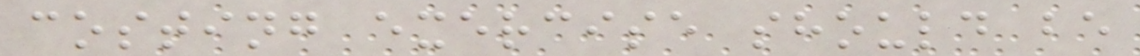costing exercise should be
